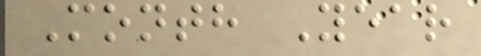Month Year
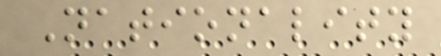Nationality
